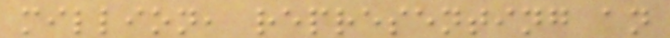million, representing an
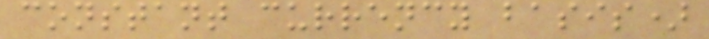constant currency basis)
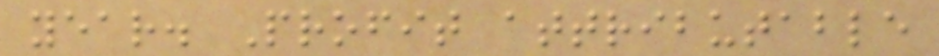year. Profit attributable
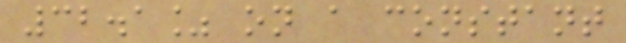32.1% on a constant
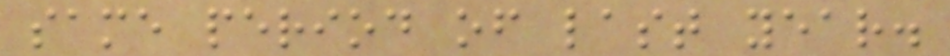same period of last year.
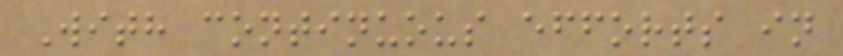With continuous efforts in
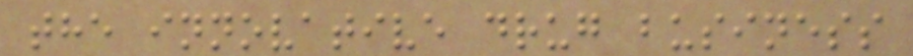the innovative drug business
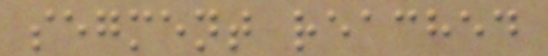segment reached
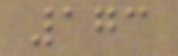173
